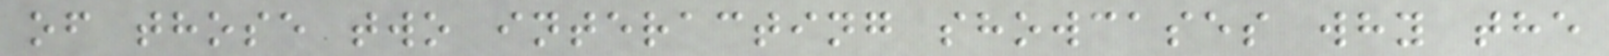of those two interacting showcases why the
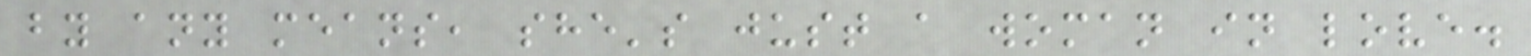by any means, she's just a woman in love.
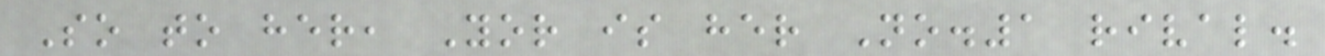So to her, Yor is her No.1 rival.
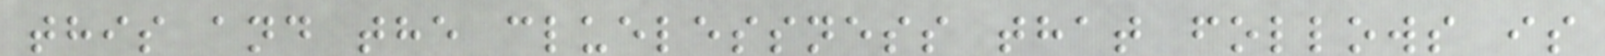this and the cluelessness that follows is
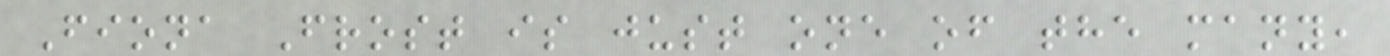Fiona Frost is just one of the many,
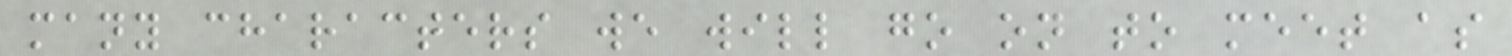many characters we will go on to meet as
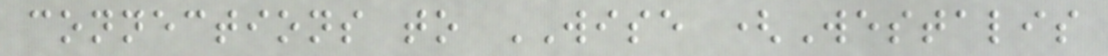connections to WISE (Westalis
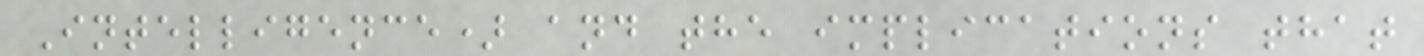Intelligence) and the implications that
